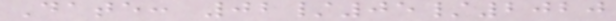Date: 02/05/2020
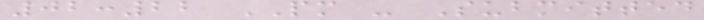02:22 PM - Submitted
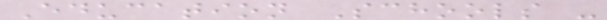Education Schools -
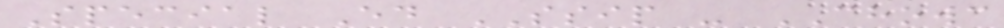Special Ed SSIP - CHOWC
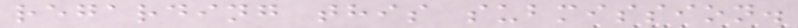regarding this submission.
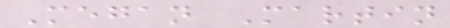Megan Martin
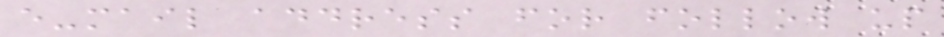e-mail address for follow up
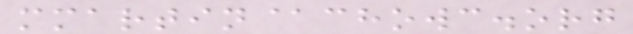mmartin@chowc.org
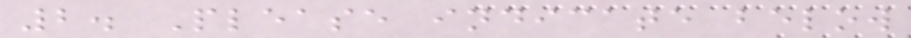2. Please indicate below
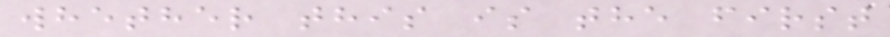whether this is the first
